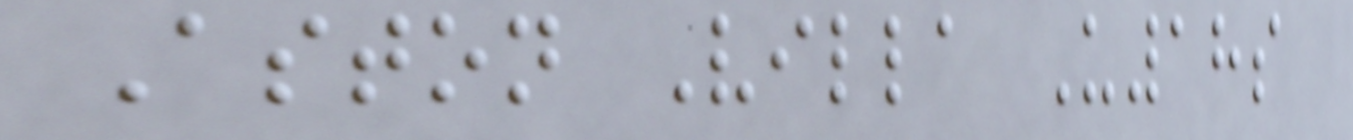Aston Villa U18s
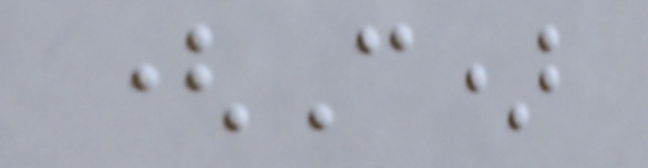(C)
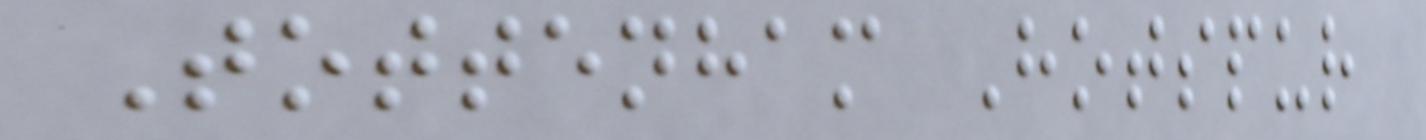Tottenham Hotspur
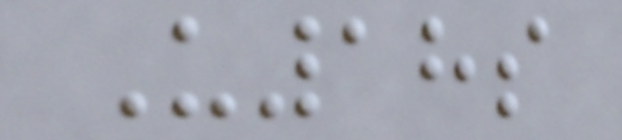U18s
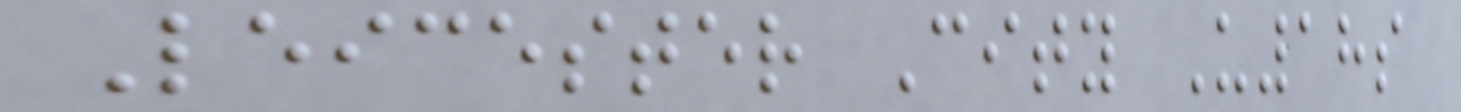Leicester City U18s
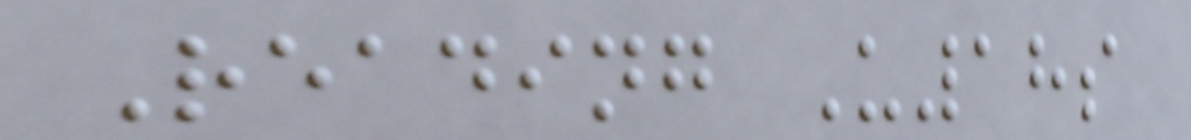Reading U18s
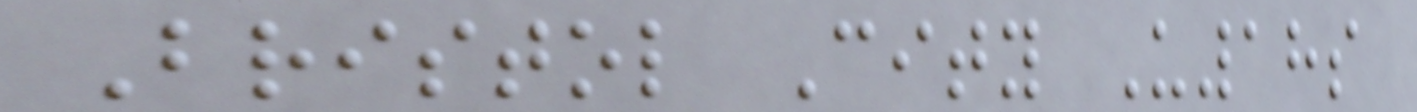Bristol City U18s
